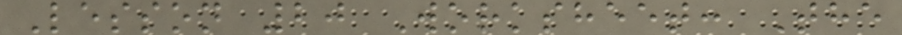Lesson 20 Worksheet: The
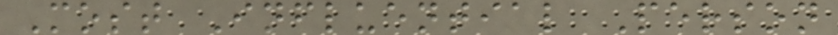Most Influential Person
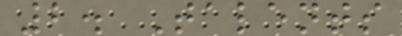2. Talents
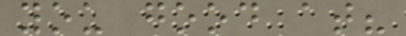you good at?
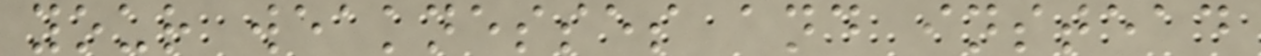your weaknesses and instead
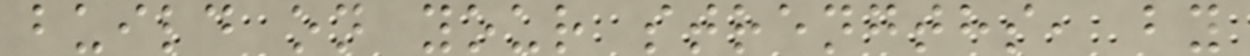build on your strengths, by
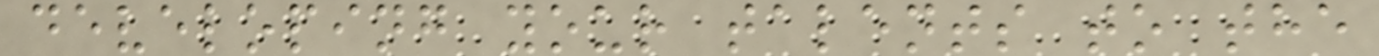developing your talents to the
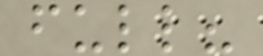full?
